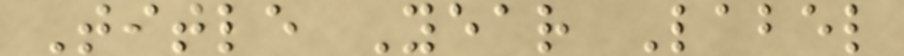Title Year Label
